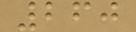260
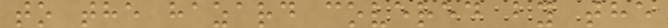to the hazard covered by the
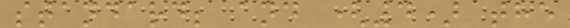standard; and (4) the
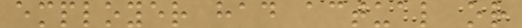employer had actual or
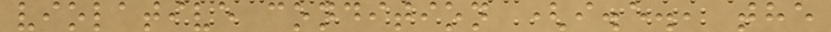violative condition (i.e., the
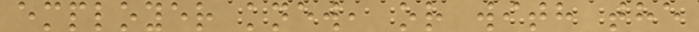employer knew, or with the
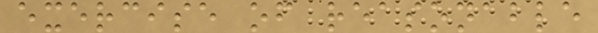exercise of reasonable
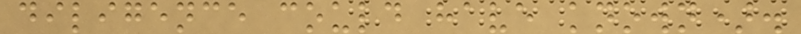diligence could have known).
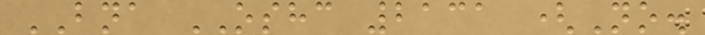BNA OSHC 2131 (No.
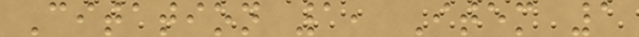Citation 1, Item 1
